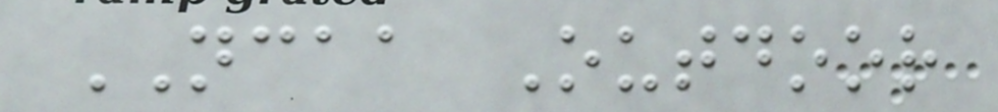NCAA Outdoor
